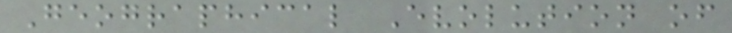Geographical Evolution of
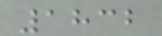1832
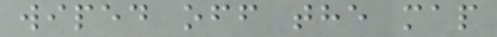wiped off the map
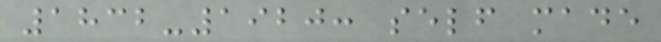1832-1920: self made
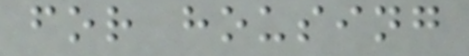for housing
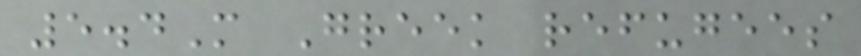5.4M Greek refugees
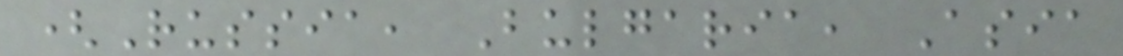(Russia, Bulgaria, Asia
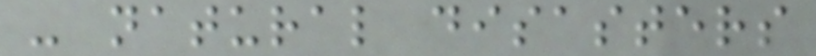- natural disasters
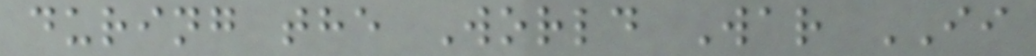during the World War II
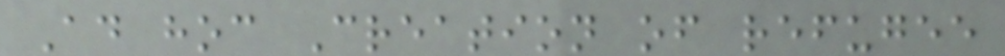Ad hoc Creation of refugee
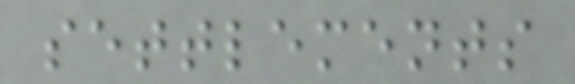settlements
